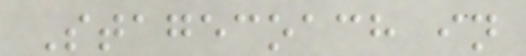Stagecoach in
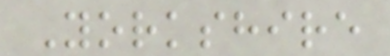Yorkshire
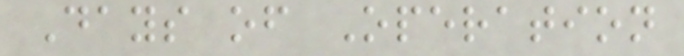Days of Operation
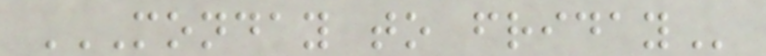MONDAY TO FRIDAY
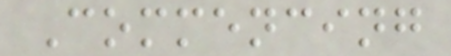Commencing
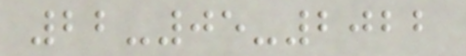22-05-2022
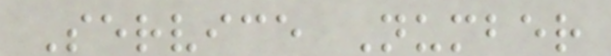Service Number
